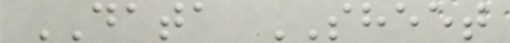DATA SHEET
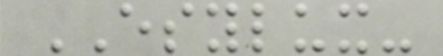ESYLUX-
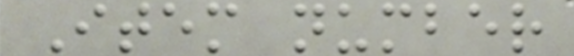Item number
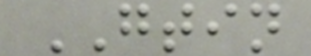GTIN
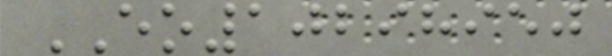EO10298950
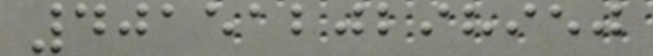4015120298950
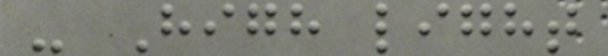- High light
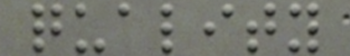quality
